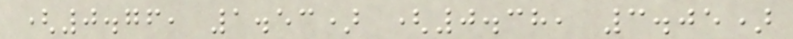(0.76, 1.53) (0.38, 3.05)
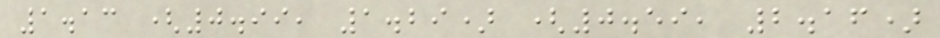1.13 (0.99, 1.29) (0.59, 2.16)
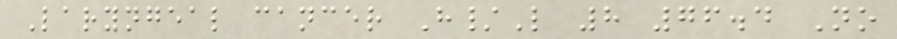Laryngeal cancer H/L 8 76.4 No
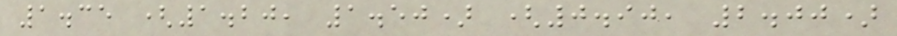1.35 (1.20, 1.50) (0.90, 2.00)
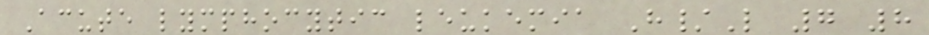Acute lymphocytic leukemia H/L 7 8
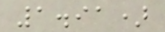1.91)
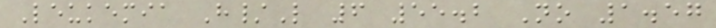Leukemia H/L 6 55.2 No 1.57
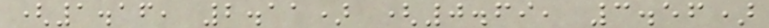(1.16, 2.11) (0.69, 3.56)
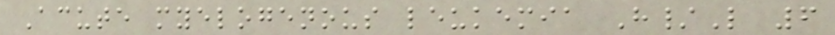Acute myelogenous leukemia H/L 6
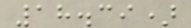18.39)
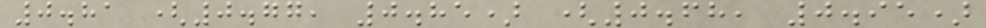0.81 (0.77, 0.85) (0.68, 0.95)
